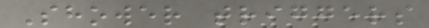Shower triggers
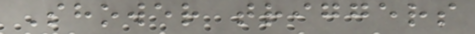Shower triggers
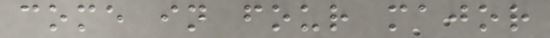come in four major
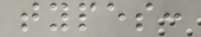types:
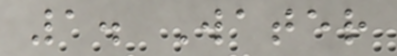1. Water
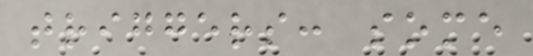triggers: some
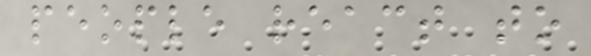people react to
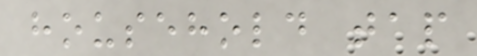household tap
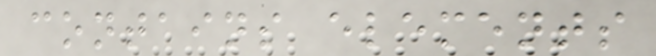contains elements
